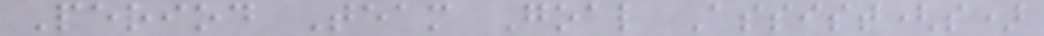Period Team Goal Assist(s)
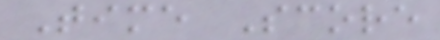Time Score
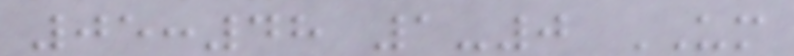05:48 1-0 UM
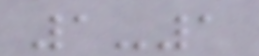1-1
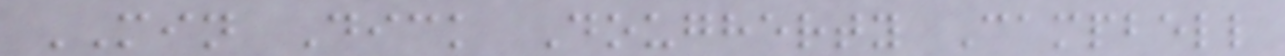MIN Dick Dougherty Campbell
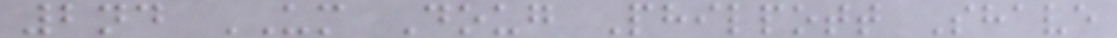2nd UM Doug Philpott Shave
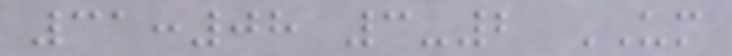31:08 3-2 UM
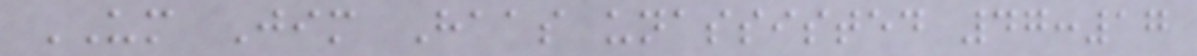UM Jim Haas unassisted 47:17
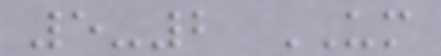5-2 UM
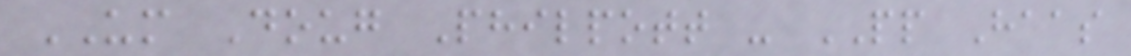UM Doug Philpott - PP Haas
